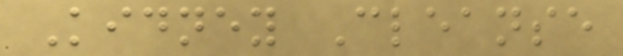Kidney Cleanse
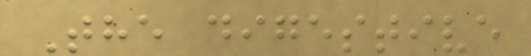The digestive
